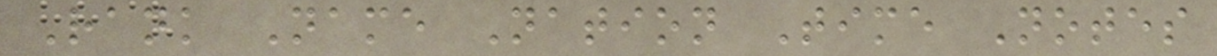Rank Name Nation Time Notes
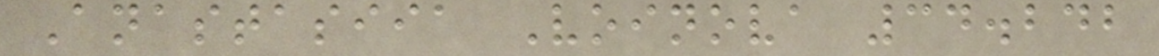Anastasiia Voinova 34.242
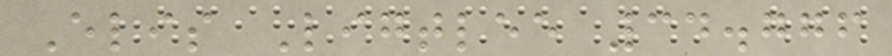Elis Ligtlee 34.776
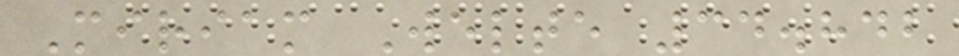Miriam Welte 34.842
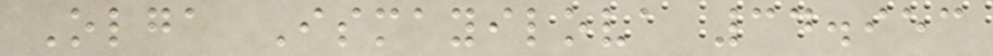Olga Ismayilova 34.953
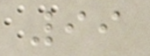99
